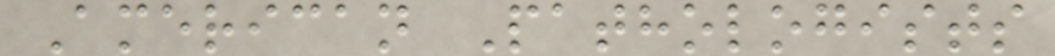American Pathologists
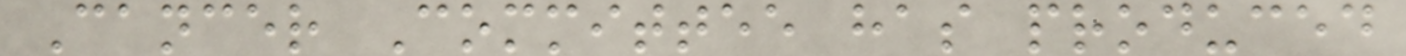Cancer Committee has produced
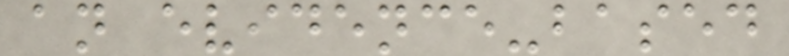an evidence-based
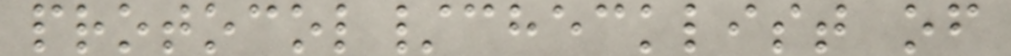protocol/checklist of
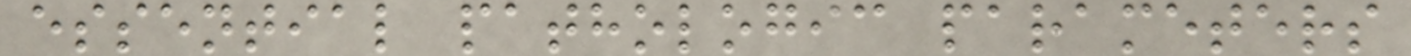essential pathologic parameters
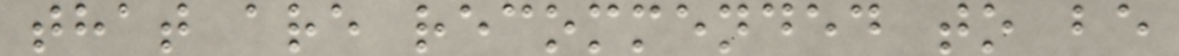that are recommended to be
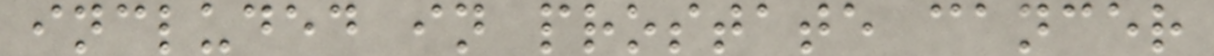included in prostate cancer
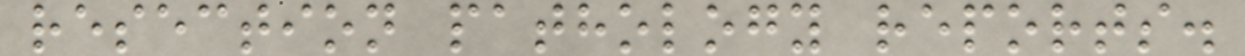resection pathology reports.
